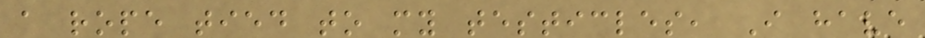a rope tied to my testicles, I have
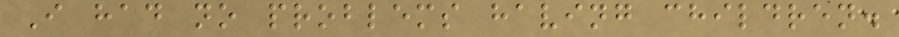I had no problems having children.
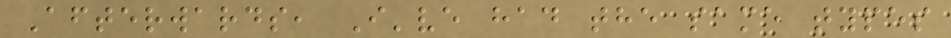Afterwards, I've had the same types
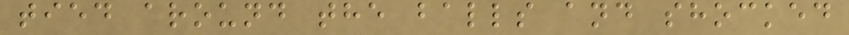tied around the balls and shocked
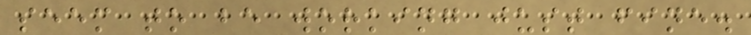seem to be working just fine.
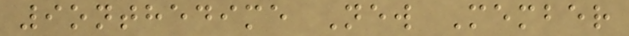9onthedime New Member
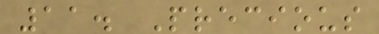11. Precious
